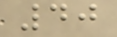40
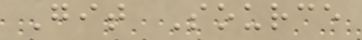Git Source
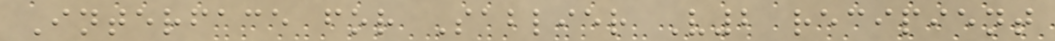Interface for Sablier V2 recipient
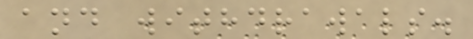and withdrawals.
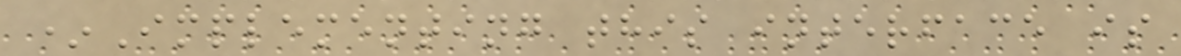*Implementing this interface is
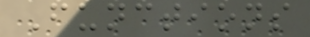Functions
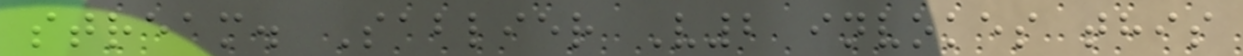stream. Sablier V2 invokes this
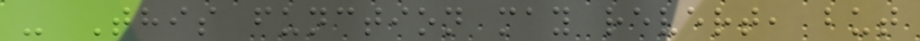- This function may revert, but
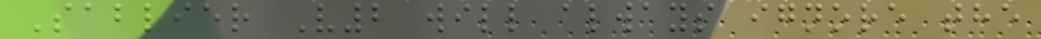Sablier V2 will always ignore the
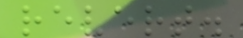revert.
